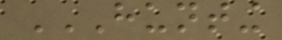HUNTING
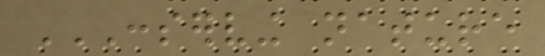CONSERVING NATURE
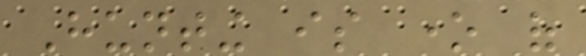Hunting is one of
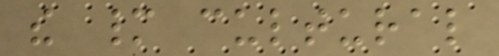the many cultural
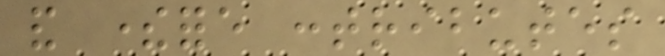and therefore contributes
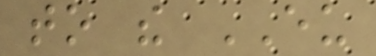to the EU
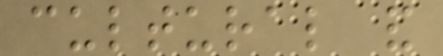cultural and
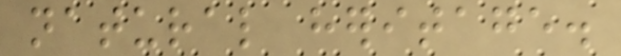natural heritage.
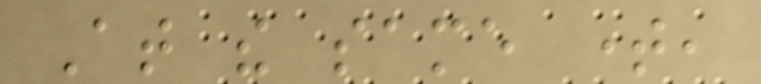At the same time,
